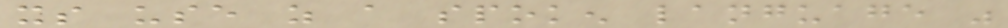its use as a spoken language was
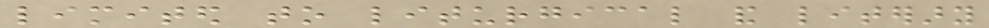limited to liturgical and literary
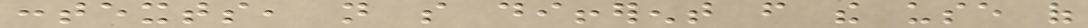contexts, not so different from the use of
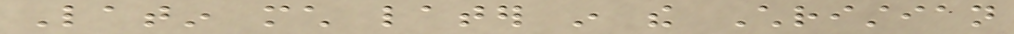Latin much later in the Christian
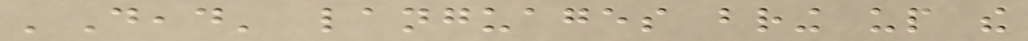'Dead' languages bring up the
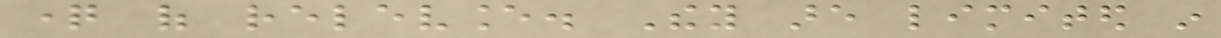question of relevance. They are limited in
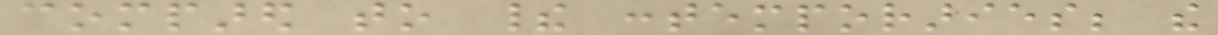compared to their contemporaries; the
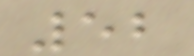52
